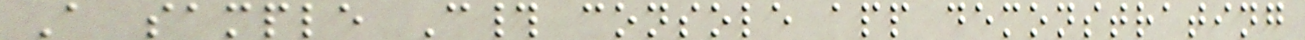A sample C# console app demonstrating
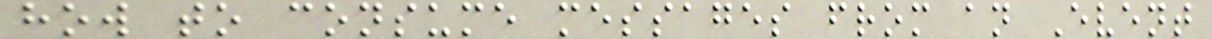how to consume messages from an Event
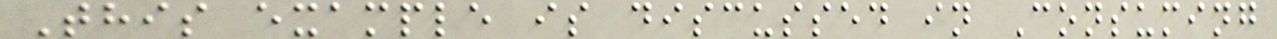This example is discussed in Consuming
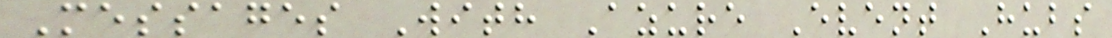Messages With Azure Event Hubs
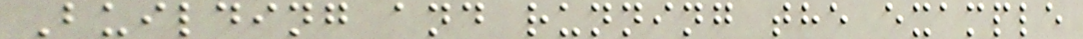Building and running the example
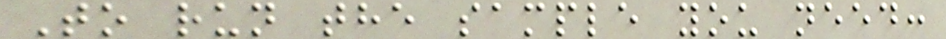To run the sample you need:
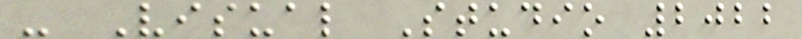- Visual Studio 2022
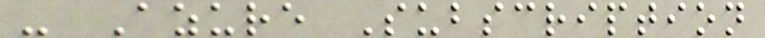- Azure Subscription
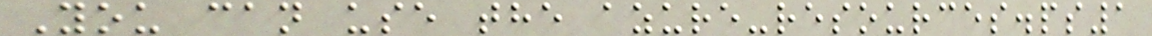You can use the azure-resources.ps1
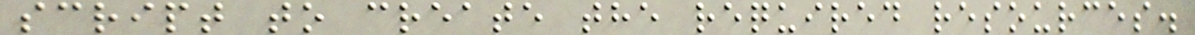script to create the required resources.
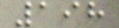198
